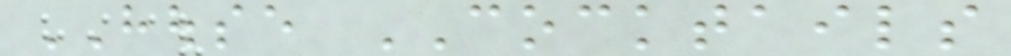HOUSE COCKTAILS
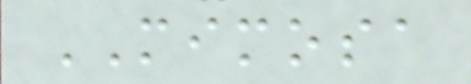MIMOSA
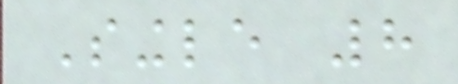Single 8
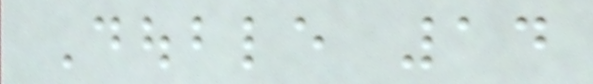Double 14
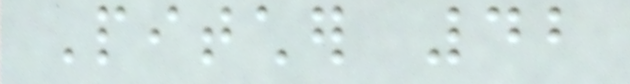Pitcher 42
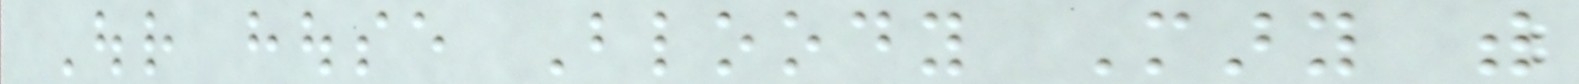Our house Bloody Mary with
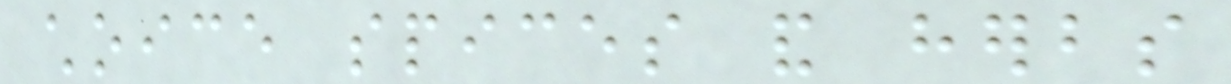choice spices and herbs
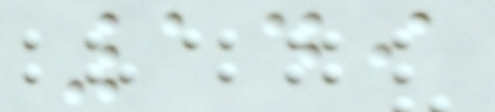149
